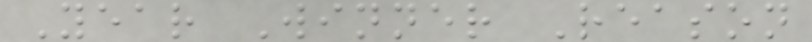Year Winner Reason
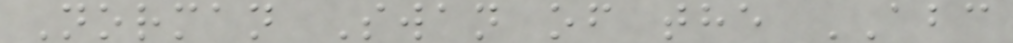Norman Swan of the ABC
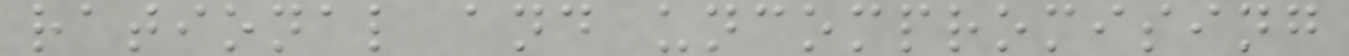rational and uncompromising
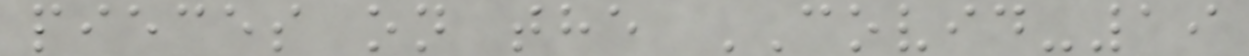pieces on the COVID-19
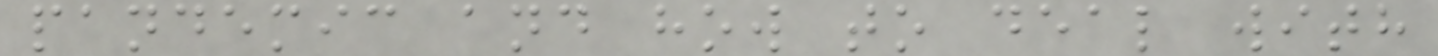pandemic and how to deal with
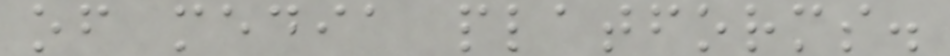of media platforms.
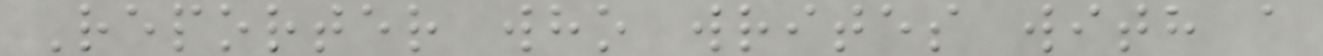Reporter who writes with a
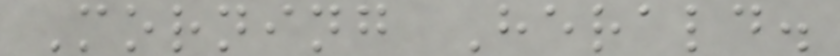Morning Herald.
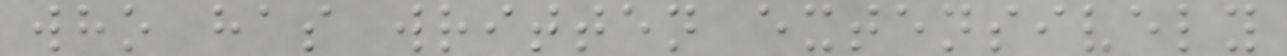who has written extensively
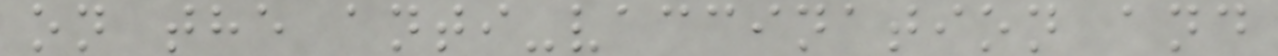on the anti-vaccination and
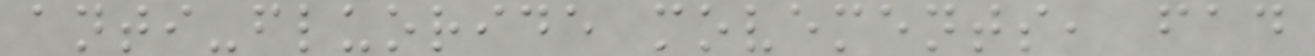anti-fluoride movements, fad
